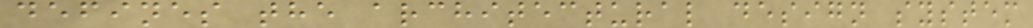defines the architectural design system
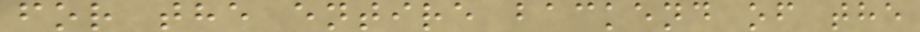for the entire backend of the
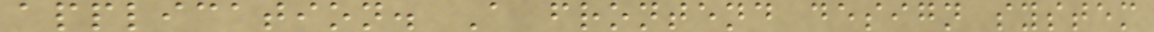application. A frontend design system
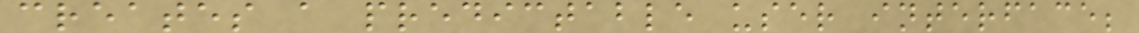creates a predictable user interface;
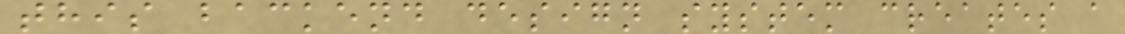this backend design system creates a
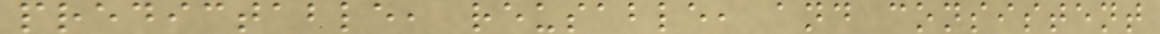predictable, reusable, and consistent
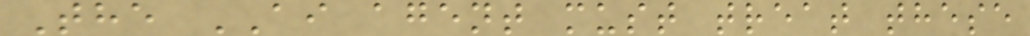The AI agent must treat these
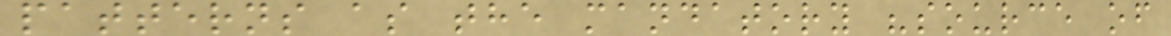patterns as the mandatory "source of
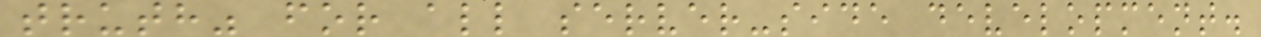truth" for all server-side development.
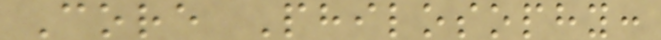Core Philosophy:
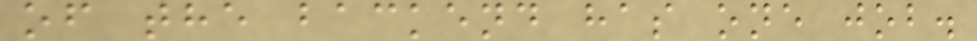of the backend has one job.
